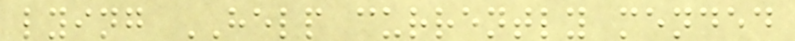lying HELP currently mended
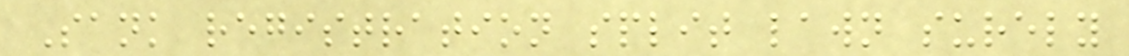Sank registration split lawn surely
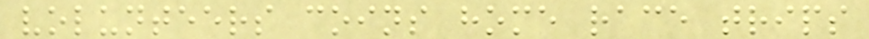volunteers coins home race trips
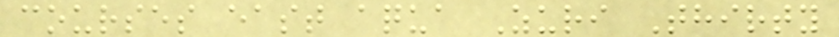courses east aqua Zuri Thirty
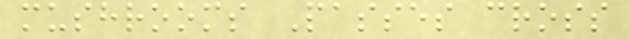mushrooms Passes cross
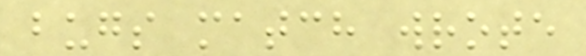bugs match wrote
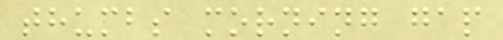thumbs morning gap
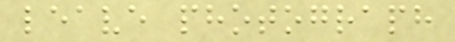leave photograph
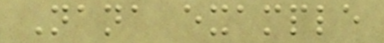Nana example
